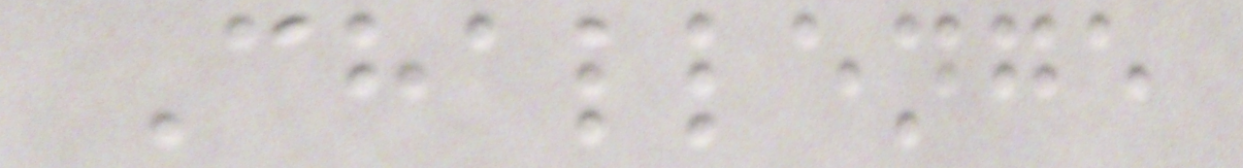Challenge
